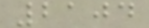2104
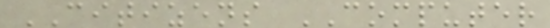CITIZENS COMPUTER
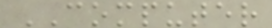COMPUTER
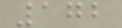172
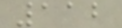112
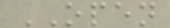OPEN
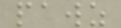pawz
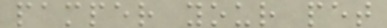pamper your pet
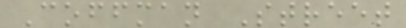Coffman Street
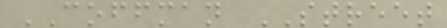COFFMAN STREET
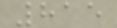815
